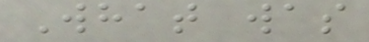What was
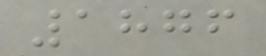1876
